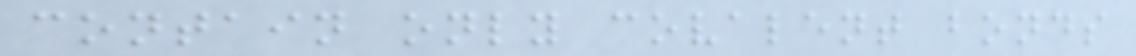contain only covalent bonds
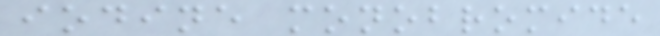iodine monobromide
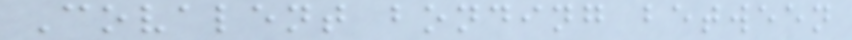Covalent bonding between
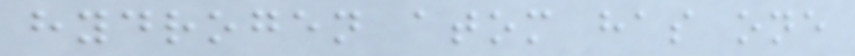hydrogen atom has one
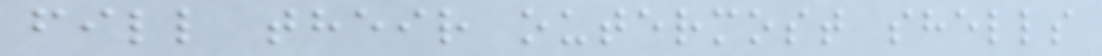fill their outermost shells
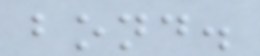bond.
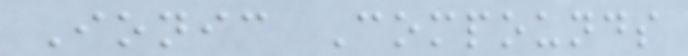Ionic Compounds
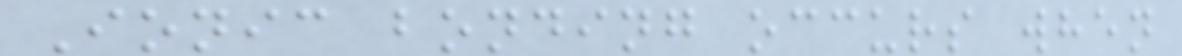Ionic bonding occurs when
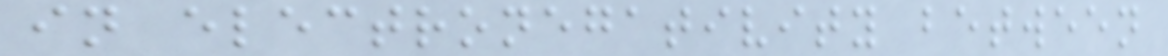in electronegativity between
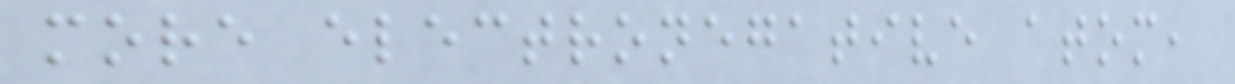more electronegative atom,
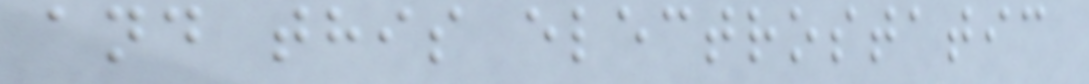and this electrostatic
